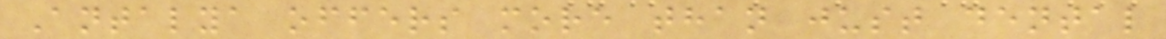Antalya offers more than just dental
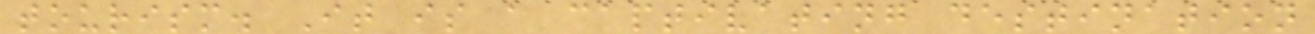tourism. It is a captivating destination
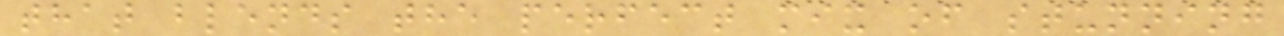that blends the perfect mix of stunning
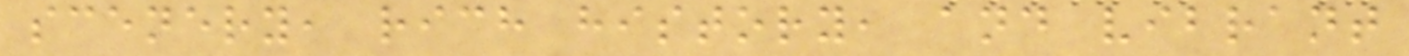scenery, rich history, and vibrant
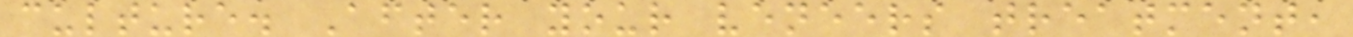culture. After your veneers treatment,
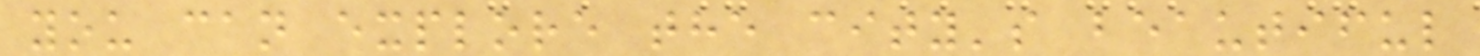you can explore the city's beautiful
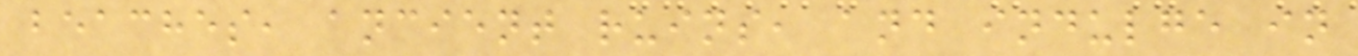beaches, ancient ruins, and indulge in
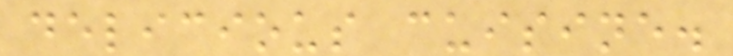delicious cuisine.
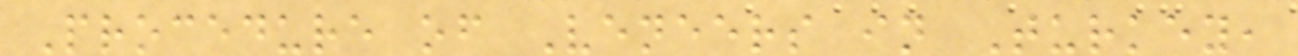Procedure of Veneers in Turkey,
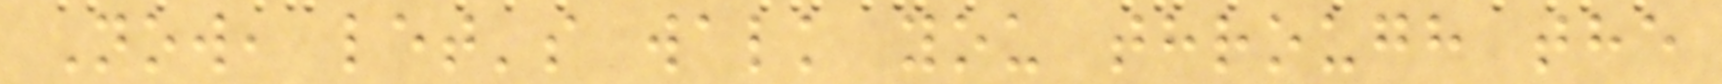Now, let's walk you through the
